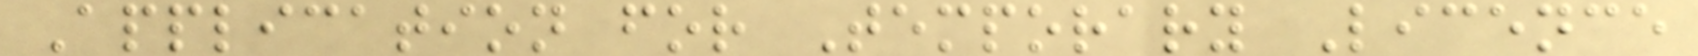Application for Temporary Licence
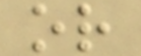or
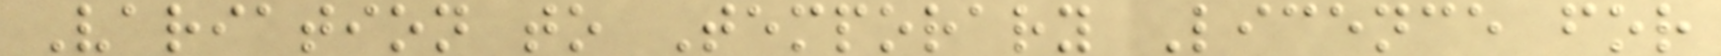Variation to Temporary Licence for
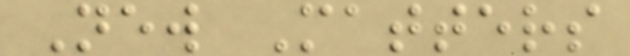New Matters
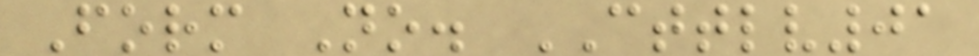Form No. CTTLV01
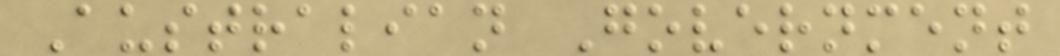Australian Government
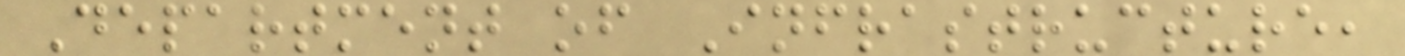Department of Infrastructure,
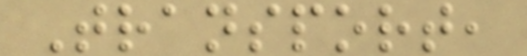Transport,
